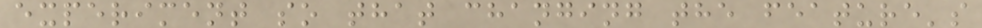experiment so that changing the feature's
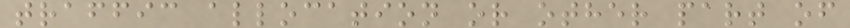traffic allocation or other part of
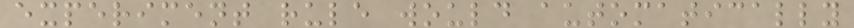experiment rule would automatically
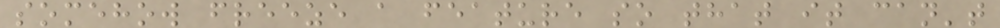somehow freeze a feature so that it can't
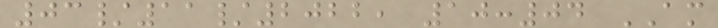03/11/2022, 10:04 AM
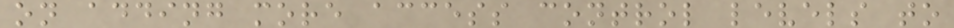on adding more access control levels to
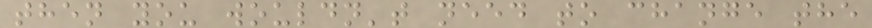then you wouldn't need to change the
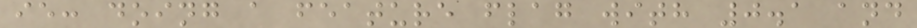ie: doing a feature flag with 0.1 and
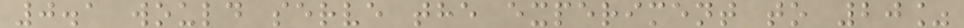0.1 would serve the experiment to 20%
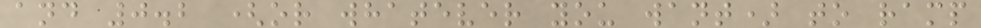and 0.2 (or whatever you want) to ramp
